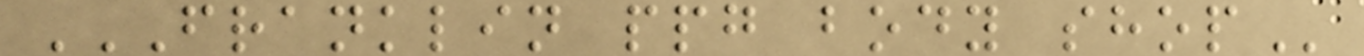FRANKLIN PPG BODY SHOP
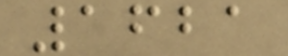1621
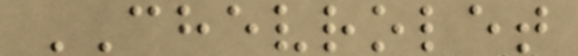CHEVROLET
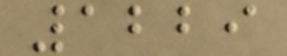1229
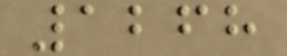1268
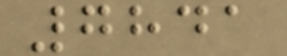7841
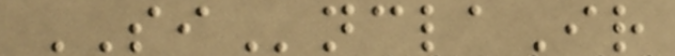SInclaIr
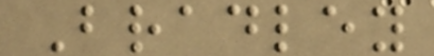Bradley
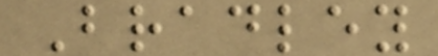Bradley
